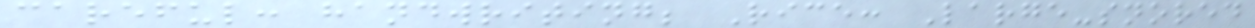careful: handwriting; Rice: Large-snored
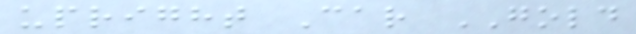upright Car GOLD
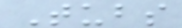Tubs
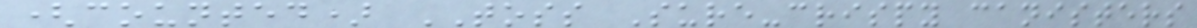(counted) TOSS Sure-crispy canisters
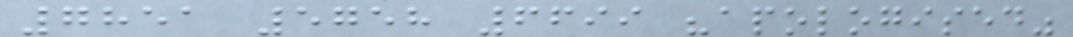7851 5758 6699 "apologised"
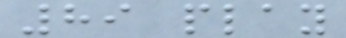89 play
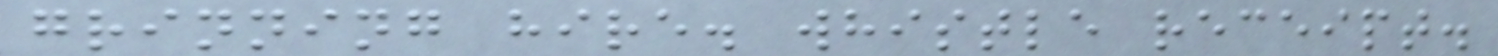grinning hire. whistle receipt.
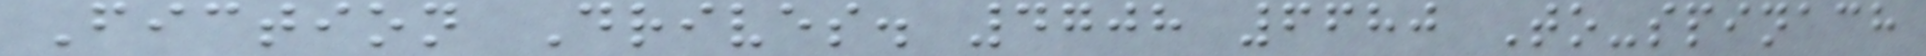Fiction Drives. 4708 6680 To-spinach
